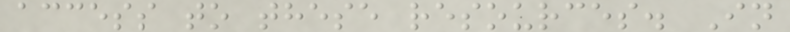access to these resources. In
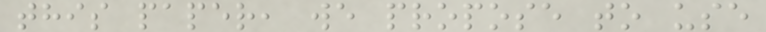this paper, we propose to use
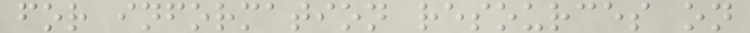for information resources on
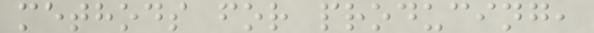methods for producing,
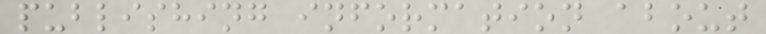publishing information about
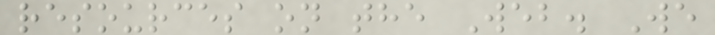resources on the Web. We
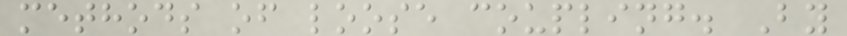methods of loose coupling. By
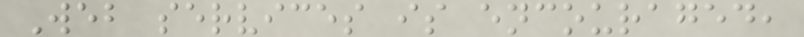Web services is encouraged,
